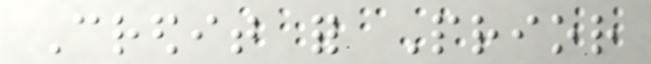Credit for Prior
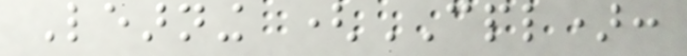Learning (CPL):
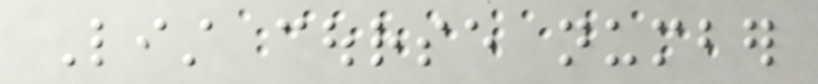List course number
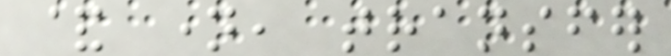& name, transfer
